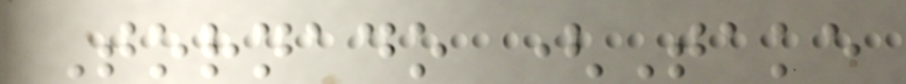Tornado (Take
